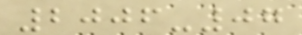2006-07
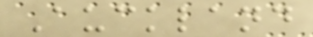Auckland
